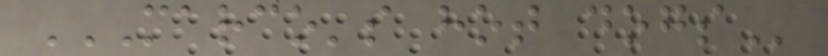MARCO'S HOT DOGS
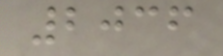2036
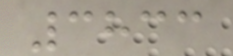3833
